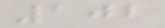102
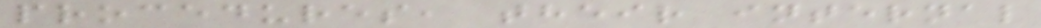procedures, their internal
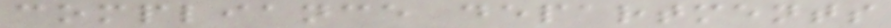compliance departments
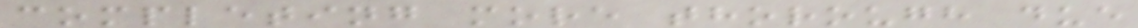completing more thorough due
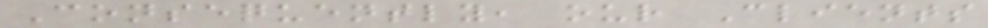Consequently, our Clients
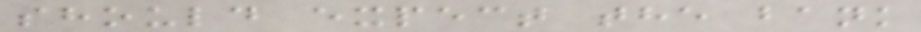should expect the bank
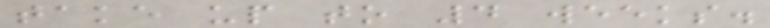take up to 4 weeks.
